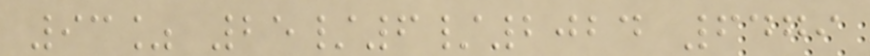93% 25/6/2024 6479
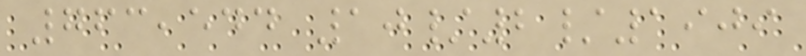763,544 10/2/1909
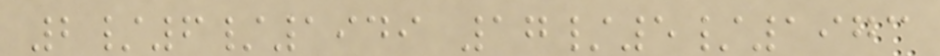2/6/1949 17/5/1973
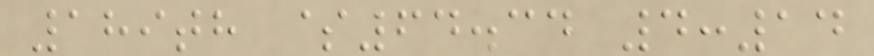189th $64.34 4:14
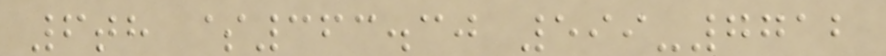6th $363.30 599-7712
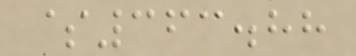$363.88
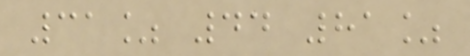31% 44 81%
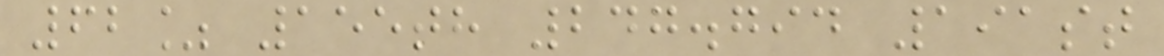62% 155th 247.794 191st
